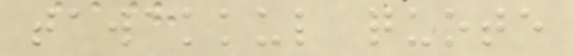tawakkul quote
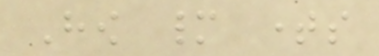How many times
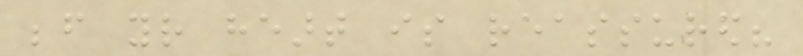before your heart is reassured?
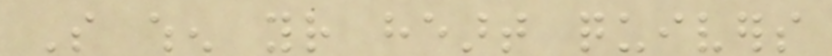So when your heart quivers
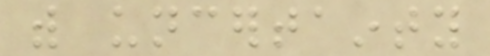with uncertainty
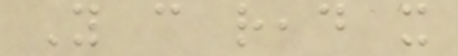You can read it
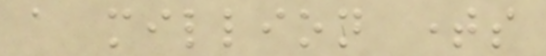a million times
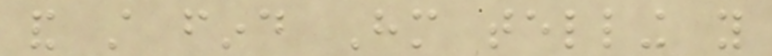and still find Him telling you
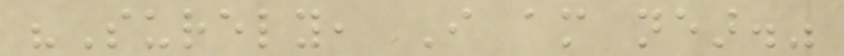"Surely, I am near."
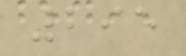295
